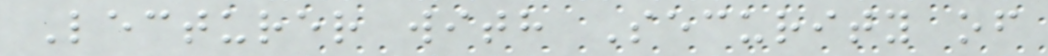Lecturer with Security of
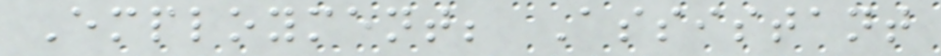Employment; Assistant
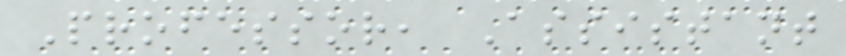Professor, Assistant
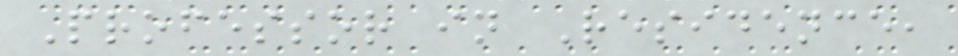Professor in Residence,
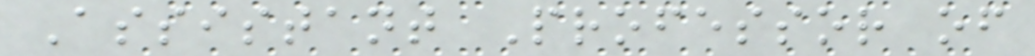Assistant Professor of
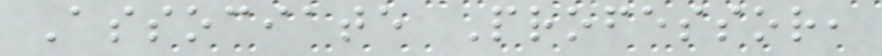Associate Professor,
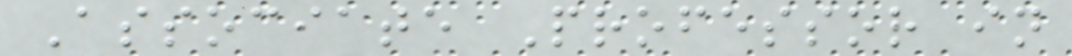Associate Professor in
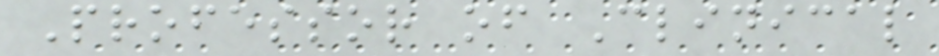Professor of Clinical
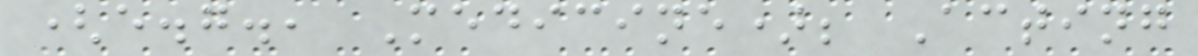(e.g., Medicine); Acting
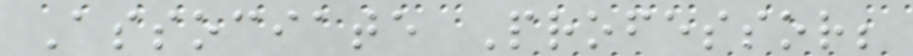Associate Professor;
